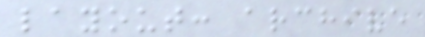layout: archive
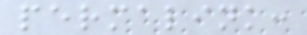permalink:
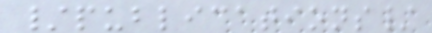/publications/
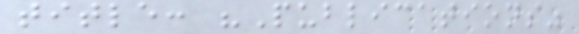title: "Publications"
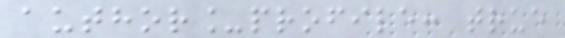author_profile: true
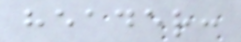header:
